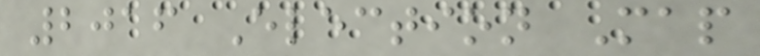2016 Election Map
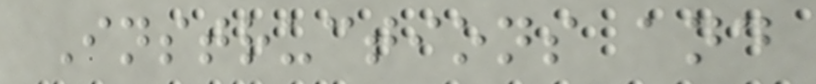Instructions and
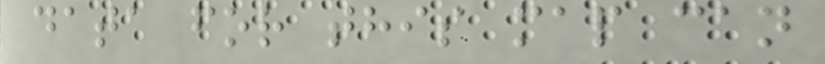data for this map can
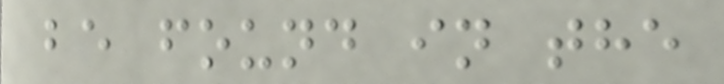be found in the
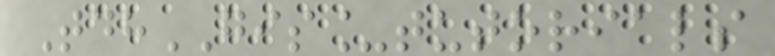TdhGIS_tutorials
